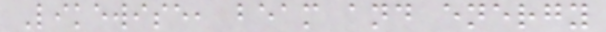Likewise, beam and energy
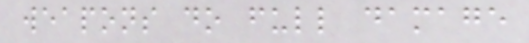weapons do full damage
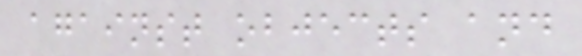against objects and
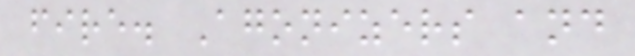fire. Agonizers and
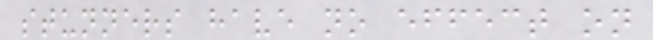stunners have no effect on
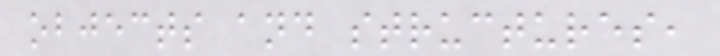objects and structures,
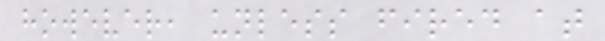however, unless fired at
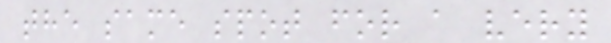the same spot for a very
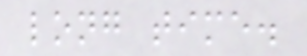long time.
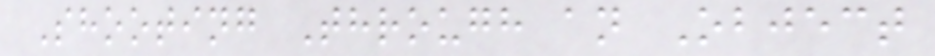Shooting Through an Object
